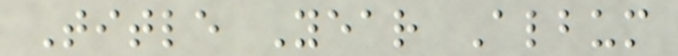Title Year Album
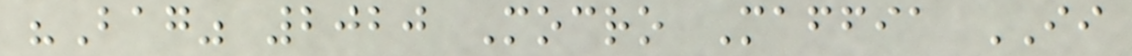"Bag" 2020 Mocro Maffia II
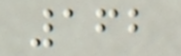162
